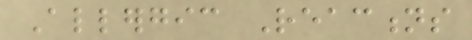Allergic Reactions
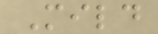Mild
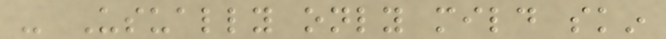- Usually only mild skin
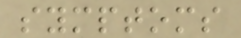symptoms
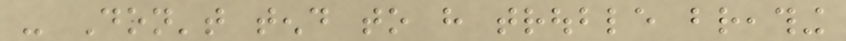- Don't tend to have trouble breathing
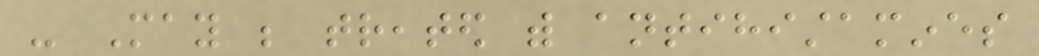- May be treated with antihistamines
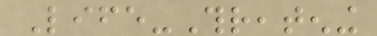Life-Threatening
